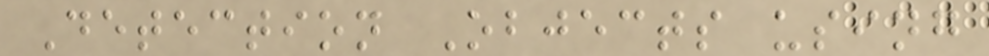Detection Objects using
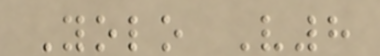Yolo V8
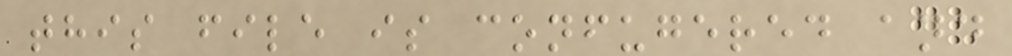this file is confugered and
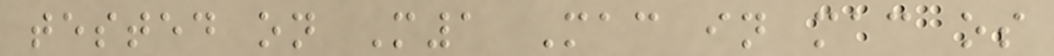tested on M1 Mac in mac os
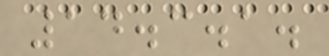14.3.1.
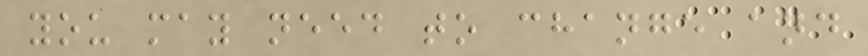you may need to change and
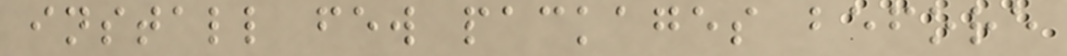install few packages before
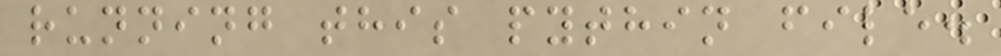running this pythin file.
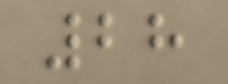28
